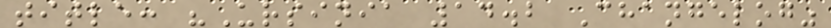title: "Ursinia 14.2 Changelog"
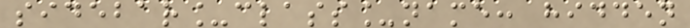sidebar_class_name: hidden
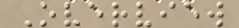Overview
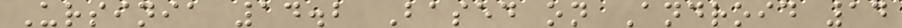Ursinia 14.2 Based on Android 14
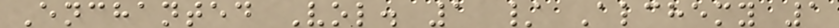Enchanted Vol. 1 / Alchemy 1
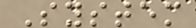System
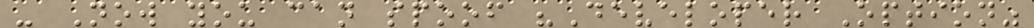- Now you can spoof "Developer Option"
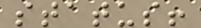status!
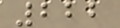222
